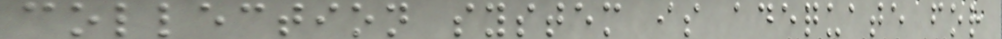collection system is adequate for
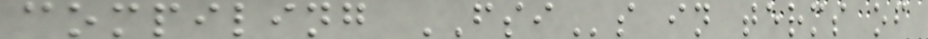compiling FSIs in terms of
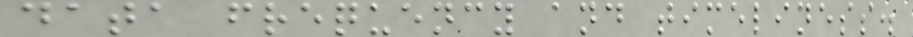data frequency and timeliness.
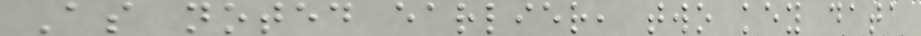As noted earlier, two key data
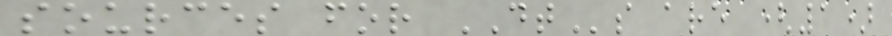sources for DTs are (1)
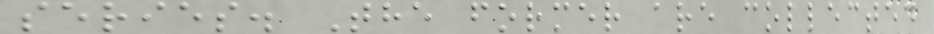series. The former are collected
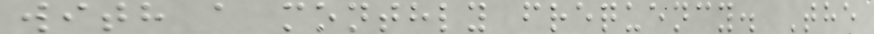with a monthly frequency. The
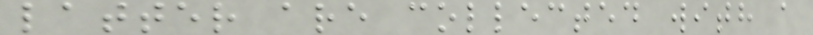latter are collected with a
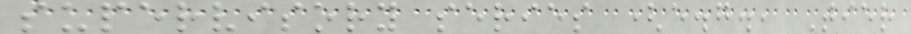supervisory series (e.g., Tier
